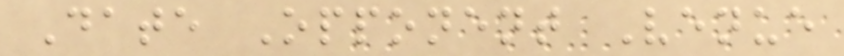Date Opponent Venue
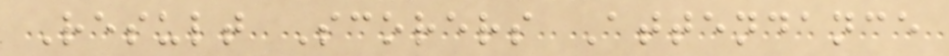Result Scorers Attendance
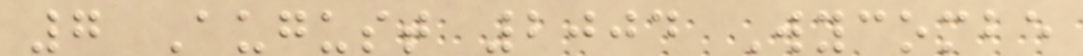7 August 2004 Wycombe
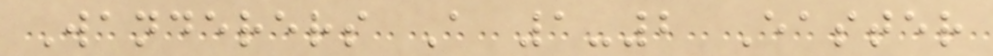Wanderers A 1-2 Easter
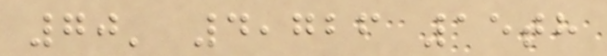70' 4,726 15th
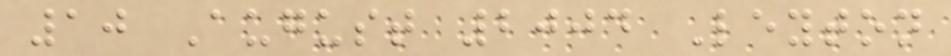10 August 2004 Leyton
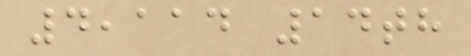4,114 14th
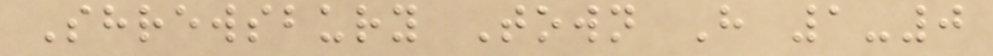Shrewsbury Town H 1-0
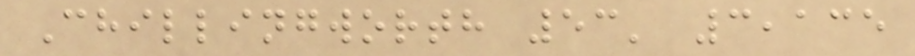Chillingworth 53' 3,135
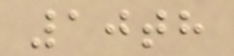10th
